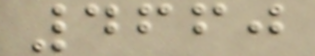4660
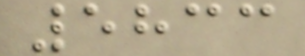5833
